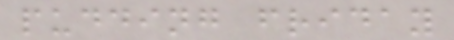pudding friday
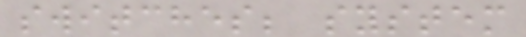switches; system
